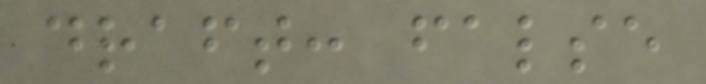draft: false
